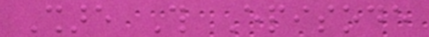Share This Episode
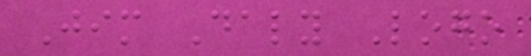Jim Daly Logo
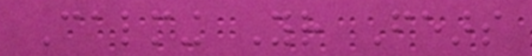Calming Your Fears
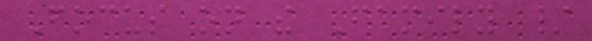Focus on the Family /
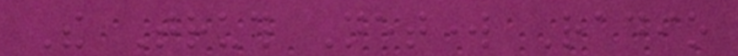The Truth Network Radio
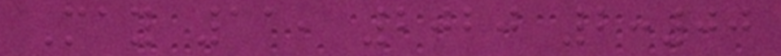May 11, 2020 2:00
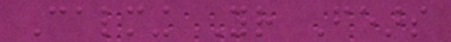Calming Your Fears
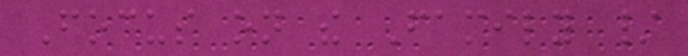Focus on the Family /
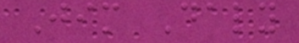Jim Daly
